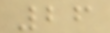26
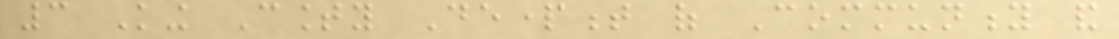3 King County Department of Community and
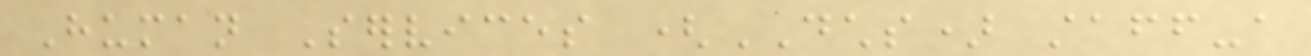Human Services (DCHS) staff-a
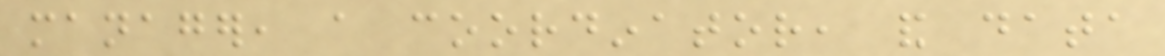manager, a coordinator, and data
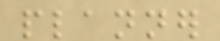planner
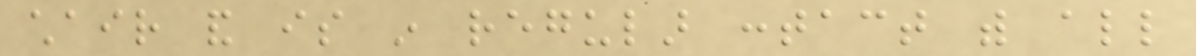chair and is in regular contact with all
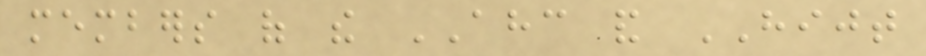members of the AHC and HIJT
